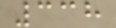338
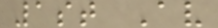1st Av
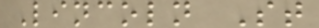Lincoln St
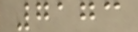7173
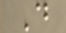D
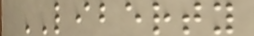LIBERTY
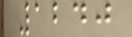1240
